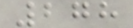278
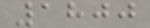1800
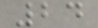24
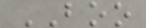BOO
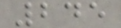245
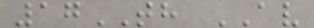17TH AV
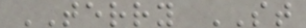TERRY ST
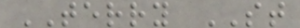TERRY ST
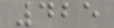425
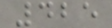425
